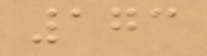173
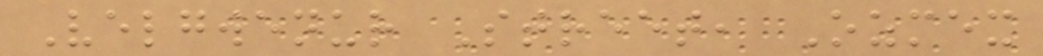Velgwenur Street, Ozmex
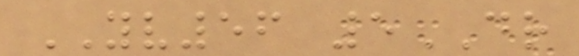YV56 5DR
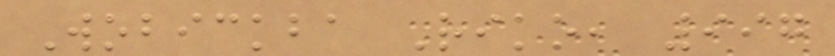Wobickba Riko, 997
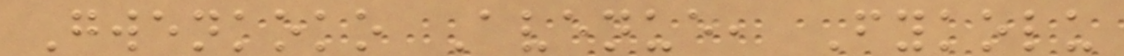Gwenkoko Avenue, Fykolu
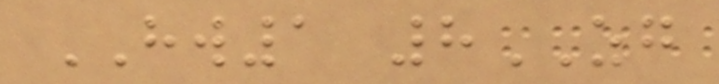HW1 8ZG
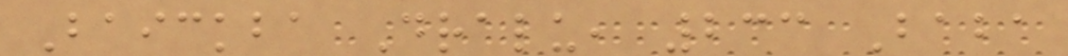Baickba Dralu, 233 Baba
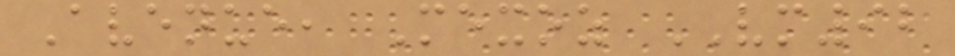Avenue, Mexoz VM92
